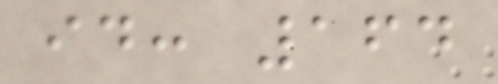id: 164
